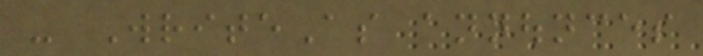- WriteAs announces
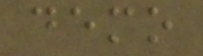demo
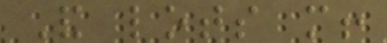And lots more!
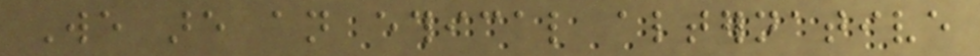We are an ethical alternative
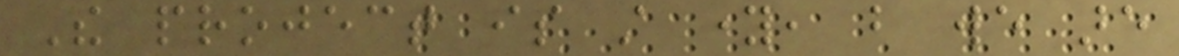The project is still young, but we are
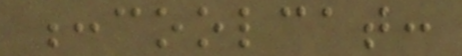:coolcat:
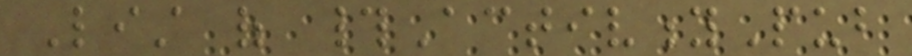List of #ActivityPub
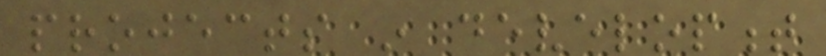projects in development
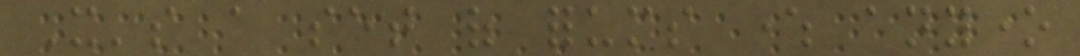It's a set of forums where anyone
